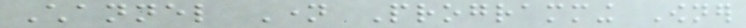Channel Name Programming Owner
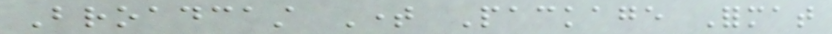Broadcast Time Package Format
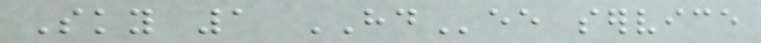Sky 1 HDee service
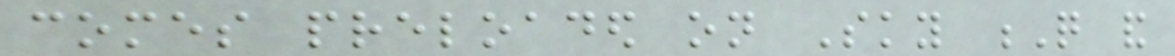comes preloaded on Sky Q and
